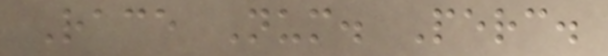Race Num. Perc.
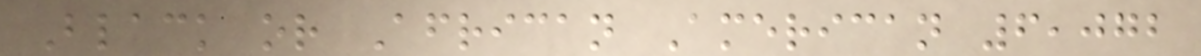Black or African American 6,072
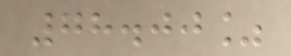78.00%
